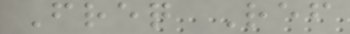Freq Ref
